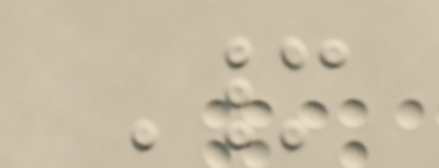Many
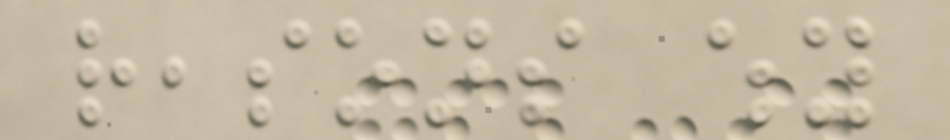reasons why
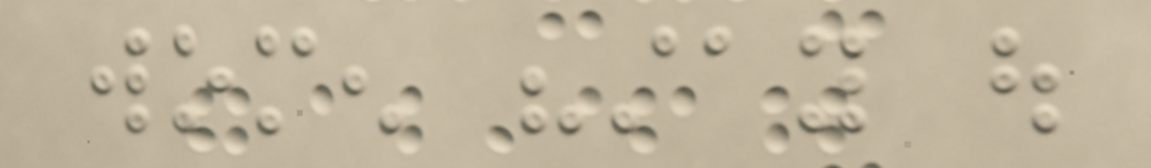women "stay out
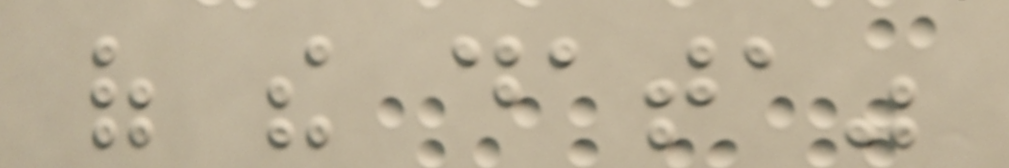of the data"
